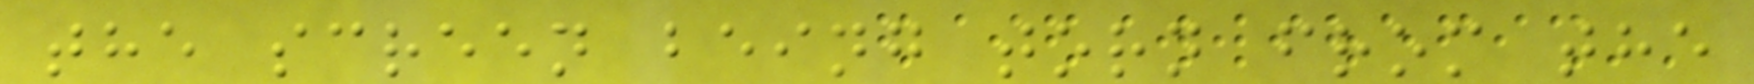the screen being torn from the
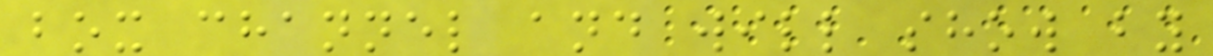box channel and will show by
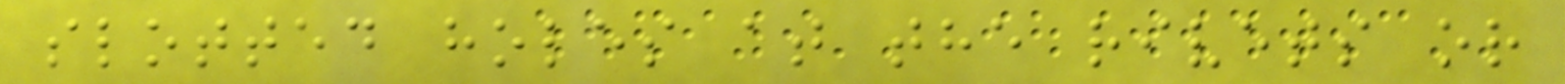slotted holes at the rivets or
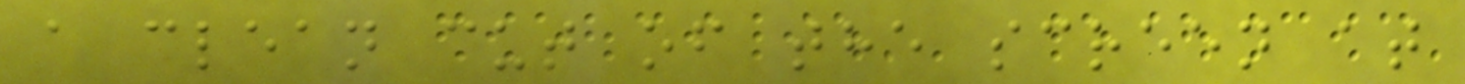a clean cut of the screen at
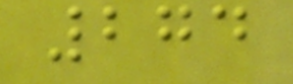274
